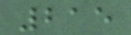215
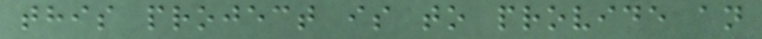this project is to provide an
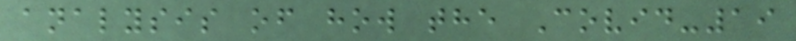analysis of how the Covid-19
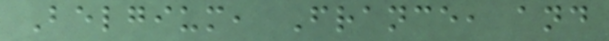Belgium, France, and
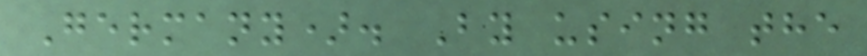Germany). By using the
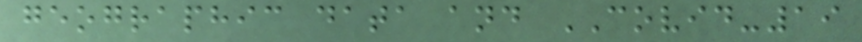geographic data and COVID-19
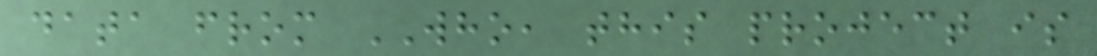data from WHO, this project is
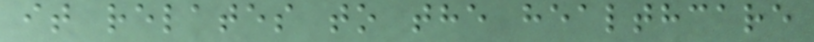it relates to the healthcare
